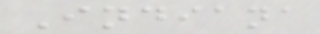Indiana
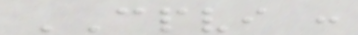CPVI :
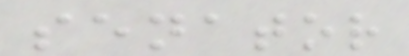senator
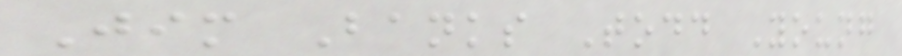Jim Banks Todd Young
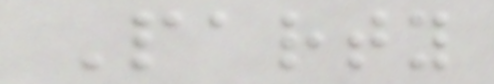Party
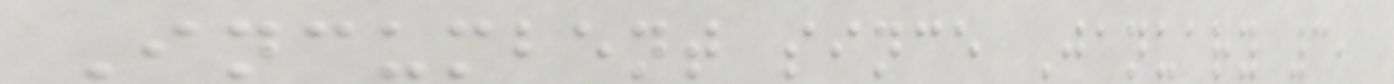Incumbent since January 3,
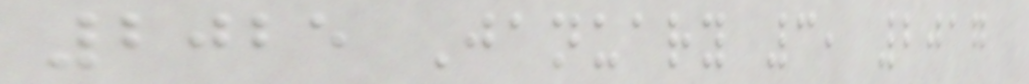2025 January 3, 2017
